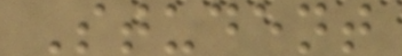Student
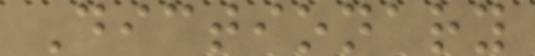Dictionary
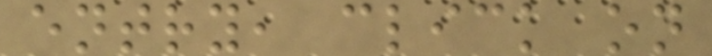entry, click on
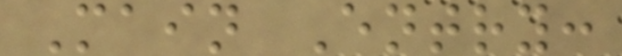Main Entry:
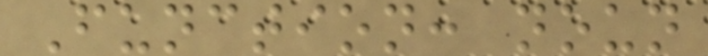Function: noun
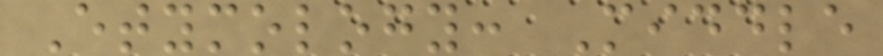Etymology: Middle
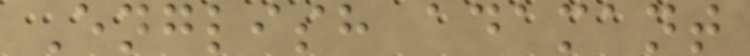English adamant
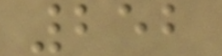252
